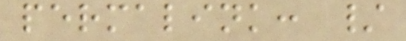permalink: /
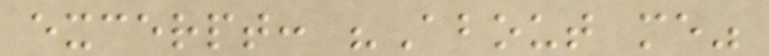excerpt: "About me"
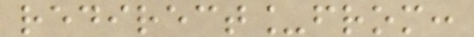redirect_from:
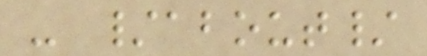- /about/
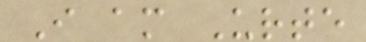I am Urte
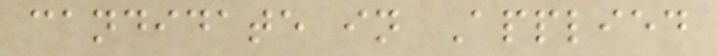candidate in Applied
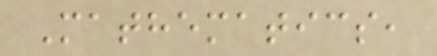Mathematics,
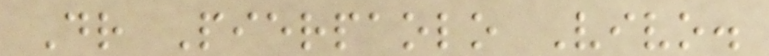Dr Pierpaolo Vivo.
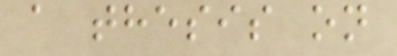a thesis on
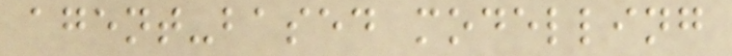agent-based modelling
